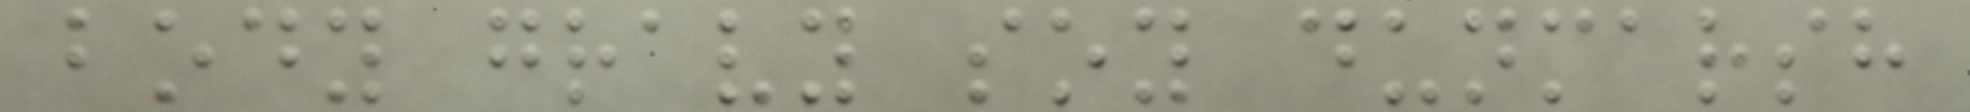body gravy soy dunmarsh
